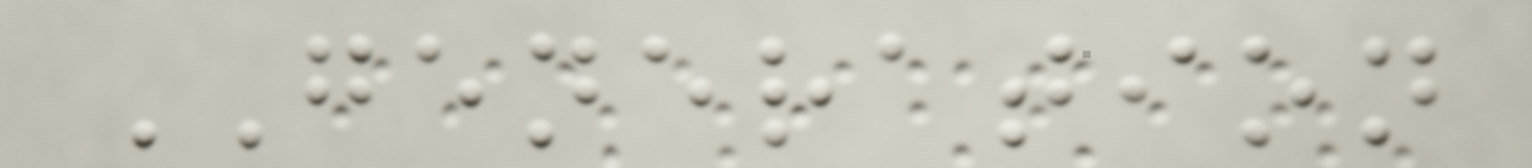GENERATION
